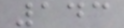143
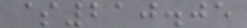$210.05
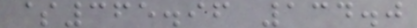$365.96 134.0
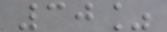30%
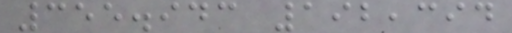355.943 192,394
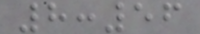8:56
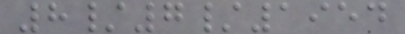8/7/1954
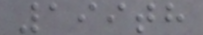199th
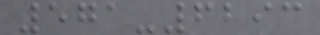571-6293
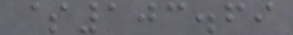$103.69
